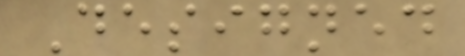Designed
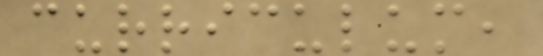curriculum,
